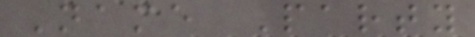Name Party
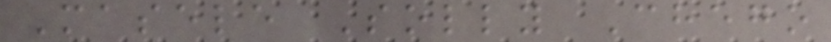Masele Solly Chego
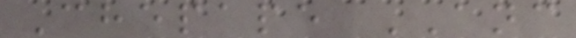Chepape ANC
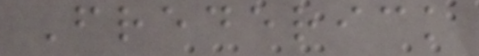Frederick
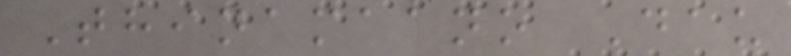Thinamaano Dau
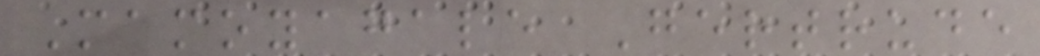Mamoyagale Gertrude
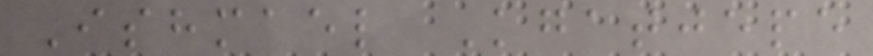Ishmael Kgatjepe
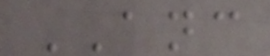ANC
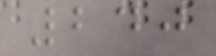240
